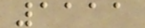1111
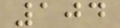104
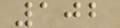102
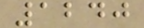1240
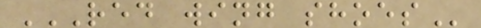RED WING SHOES
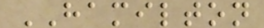HAMILTON
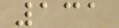131
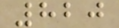820
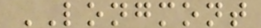LONGMONT
